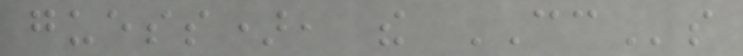guess), the CCs
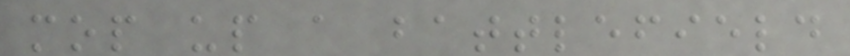mop up a battlefield
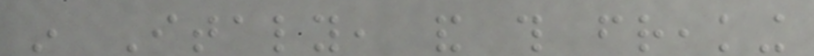in Italy, and this freaking
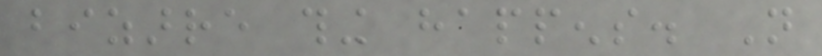bizarre thing happens. Not
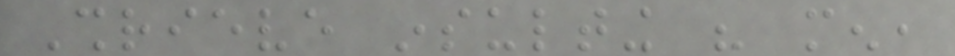Shrieve insulting his men,
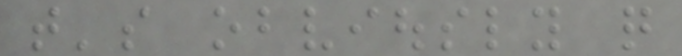that's obviously quite
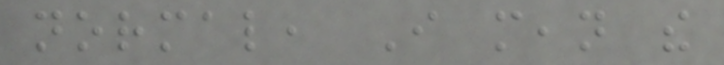normal, I mean the
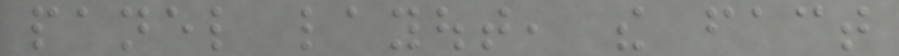panel layout, the fact
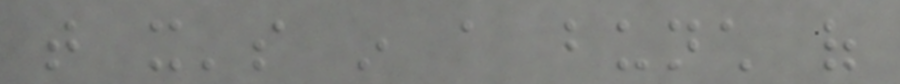that it's in a bunch of
